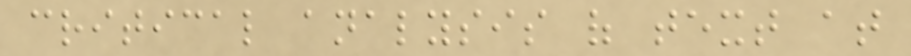critical analysis of text at
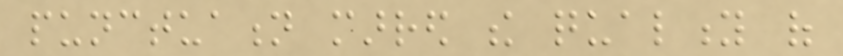punctuation marred the quality of
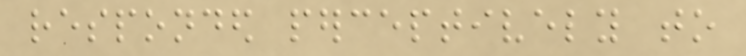responded perceptively to
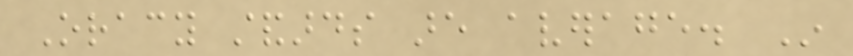Oracy standards are average. In
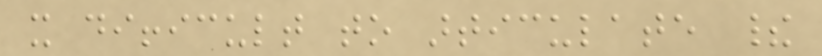it difficult to articulate their
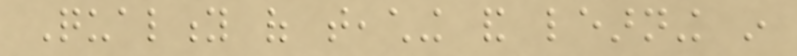Quality of teaching and learning in
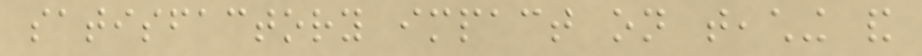satisfactory impact on teaching and
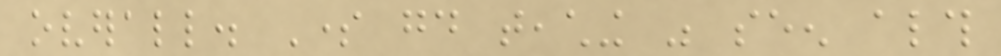overall. Some good teaching was seen although
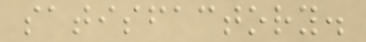satisfactory.
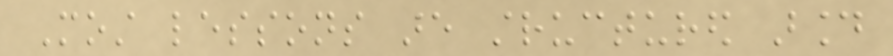Most lessons are structured around
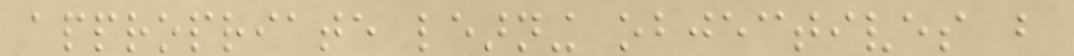appropriate learning objectives but
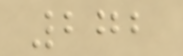272
